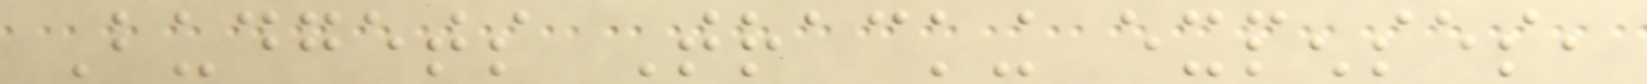Budgets Tracking expenses,
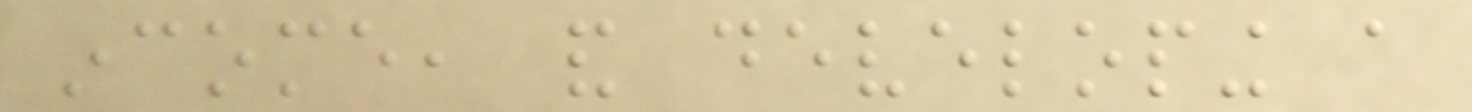income, and developing a
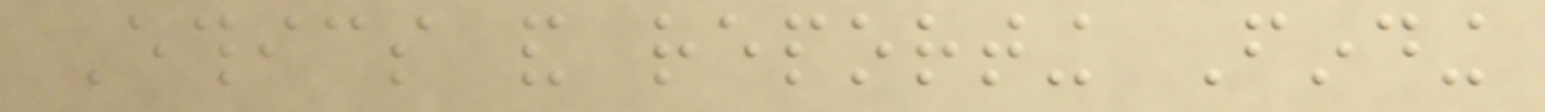Ethics and reporting Finding
